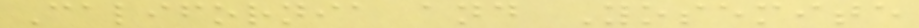California and Yosemite
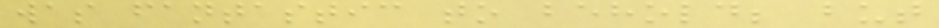was fantastic to behold; but
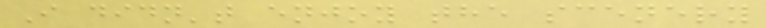I didn't enjoy the scenery
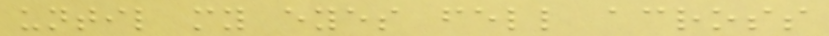until my eyes fell across
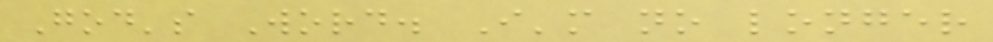God's Word. I'm no longer
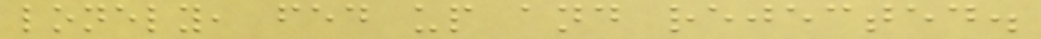lonely, fed up and rejected.
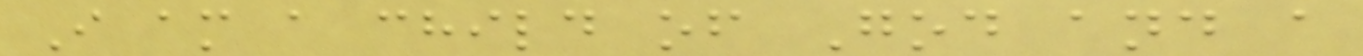I am a child of God and a
